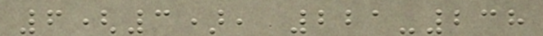6(3), 221-238
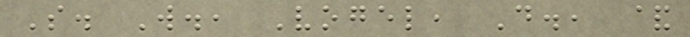S. W., Vogel, D., &
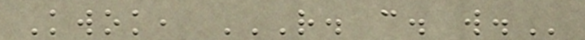Kwok, R. C. W.
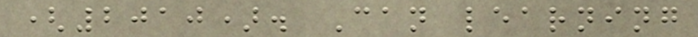(2010). Can learning
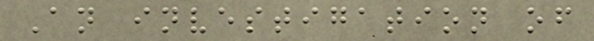An investigation of
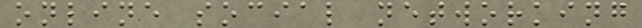online social networking
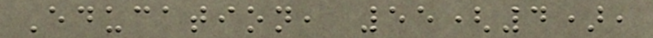Education, 55(4),
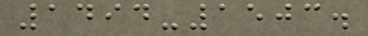1494-1503.
